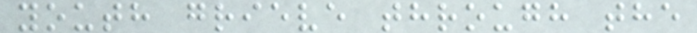youth grieve through the
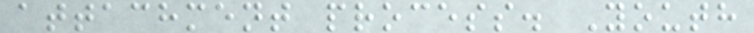attachment process. Youth
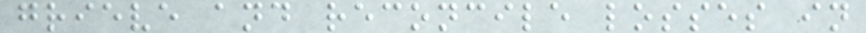grieve and reconcile losses in
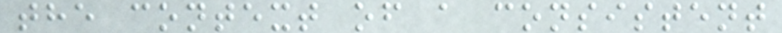the context of a consistent
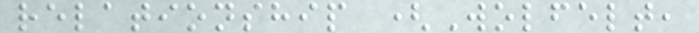relationship (Wolfelt,
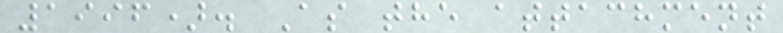1996). As the attachment
